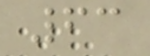63
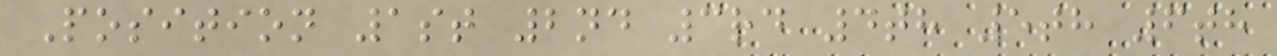Position 1st 2nd 3rd 4th 5th 6th
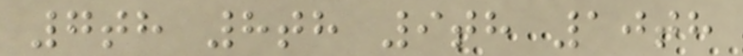7th 8th 9th 10th
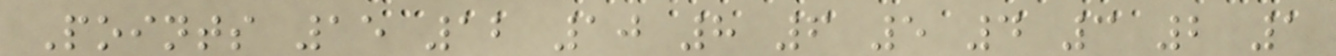Points 15 12 10 8 6 5 4 3 2 1
